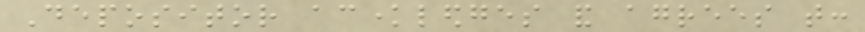Depositor acknowledges and agrees that:
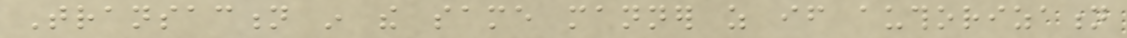Transaction in the same manner as if authorization
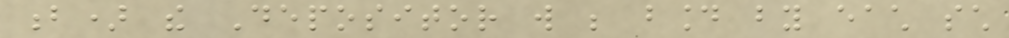b) the Depositor will be bound by each such
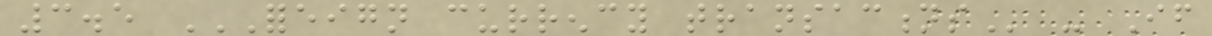3.5 FOREIGN CURRENCY TRANSACTIONS - If
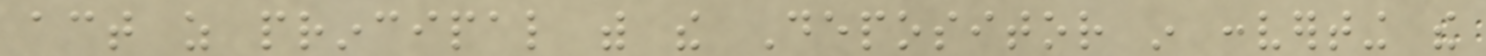act as principal with the Depositor in converting the
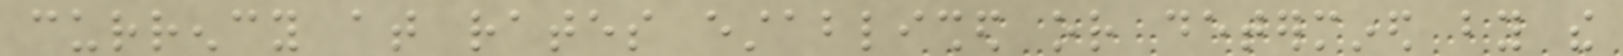currency at rates established or determined by the
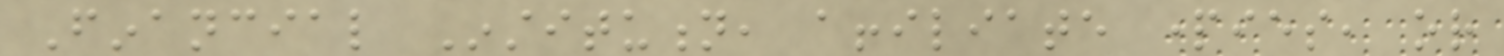Financial Institution, affiliate parties, or
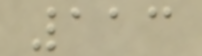113
